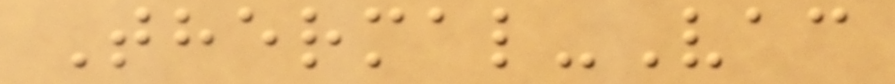Thermal-Vac
